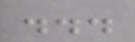...
